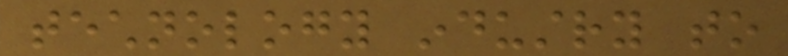technology industry to
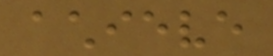achieve
